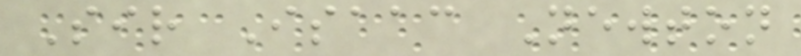Sir Isaac Newton
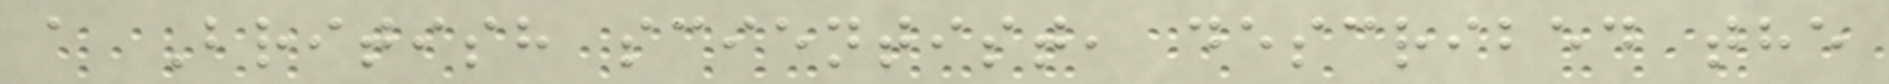a British scientist, described the
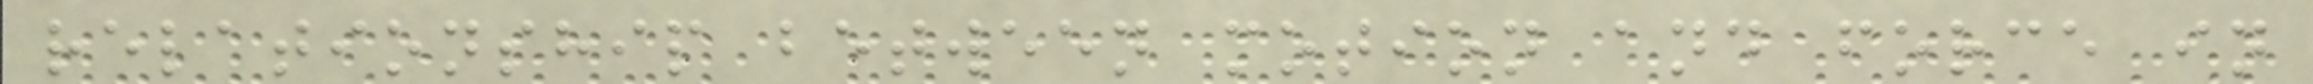relationship between motion and force in
